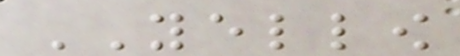YELLOW
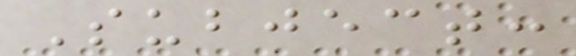Subject:
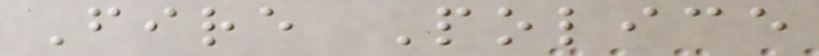Fire Police
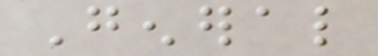General
